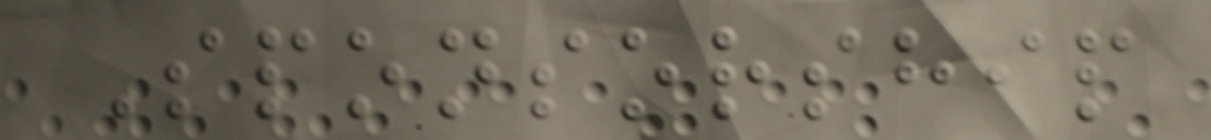Sponsorship
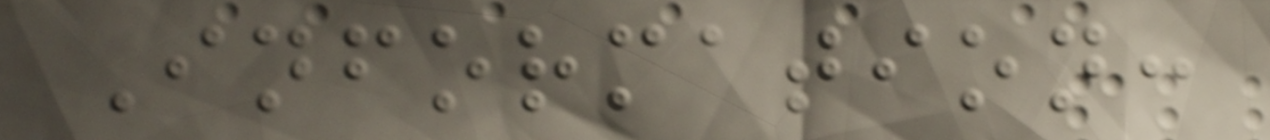Information:
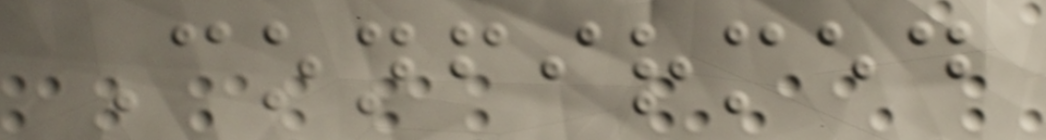Confirmed
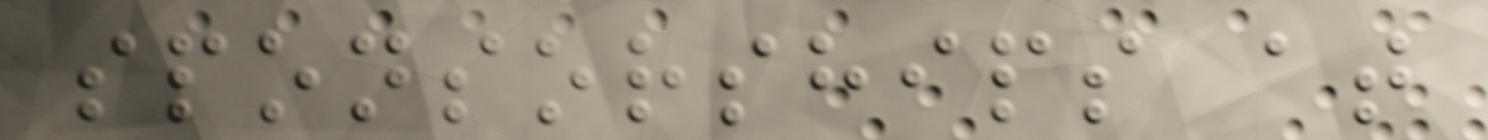sponsorships at
